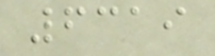6319
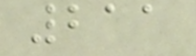211
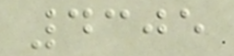4305
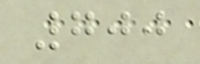700
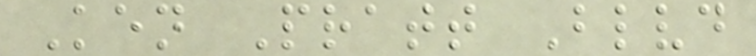Ken Pratt Blvd
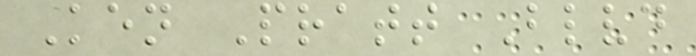Ken Pratt Blvd
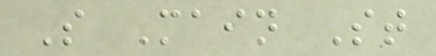S Main St
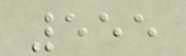555
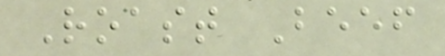Roast Beef
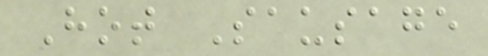Hot Sausage
